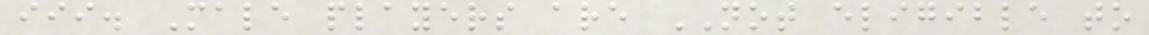iii. Male players are NOT eligible to
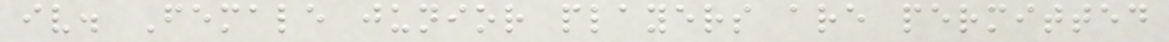iv. Female junior players are permitted
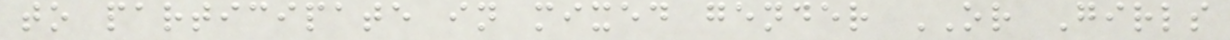to participate in mixed gender OR Girls
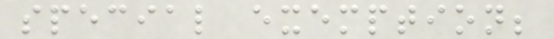special exemption;
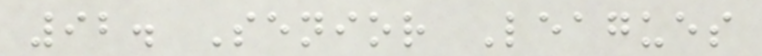92. Senior Leagues
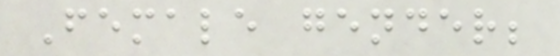Female gender;
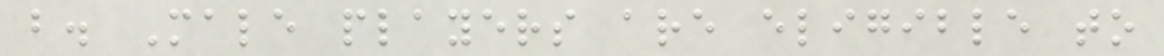b. Male players are eligible to
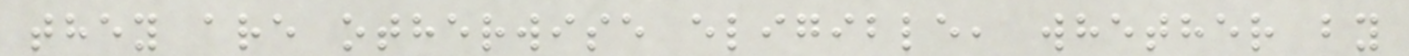they are otherwise eligible, whether by
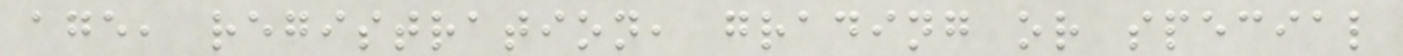age, registration, grading or special
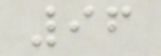96
